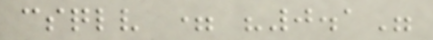csqlv = "0.1"
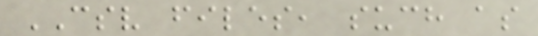CSV files, such as
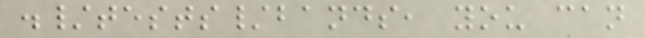./tests/bands, you can
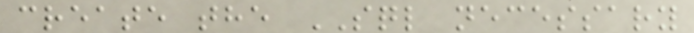create the SQL necessary
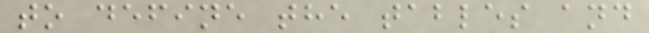to define the tables and
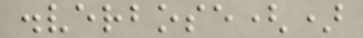.verbose()
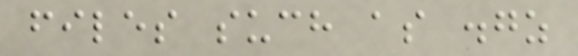files such as .gz
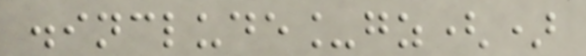.include_gz()
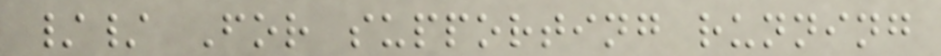// For supporting running
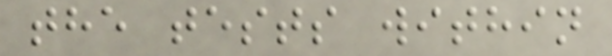the tests within
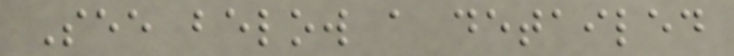See below a detailed
